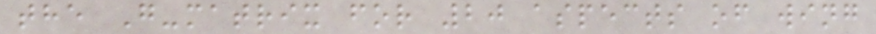the G-matrix for 20 aspects of wing
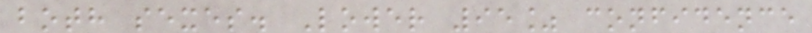both sexes. Lower 95% confidence
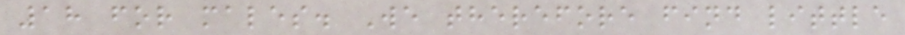18 for males. We therefore find little
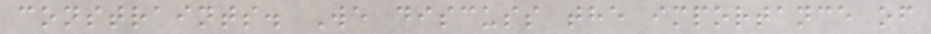constraints. We discuss the importance of
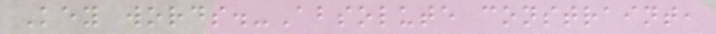Key words.-Absolute constraint,
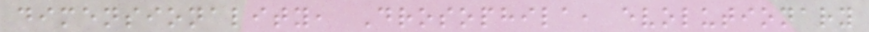dimensionality, Drosophila, evolutionary
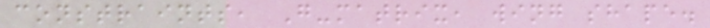constraints, G-matrix, wing shape.
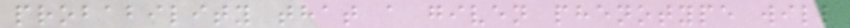probability that a given phenotype will
